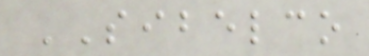SIBELCO
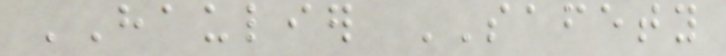HAULIER SAFETY
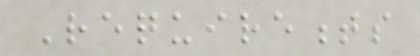Requirements
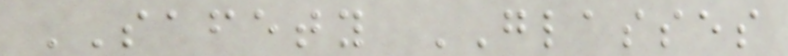SAFETY GLASSES
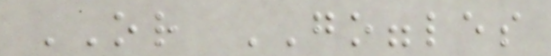OR GOGGLES
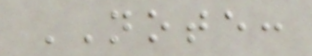NOTE:
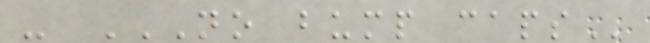- NO BUMP CAPS
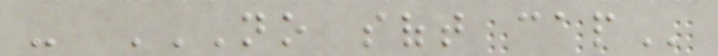- NO SOFT CAP
